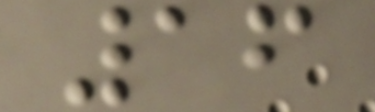16
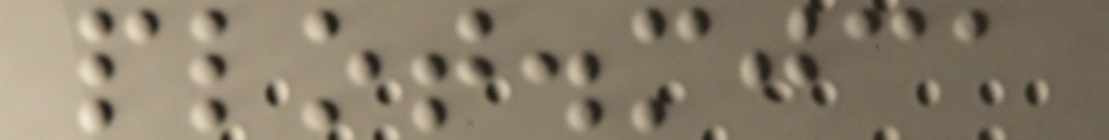plot.mjca
